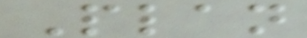Plan
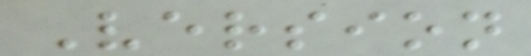Version
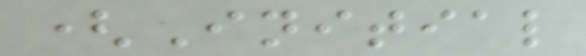(Initial
